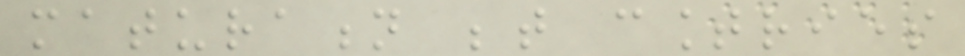maturation between countries
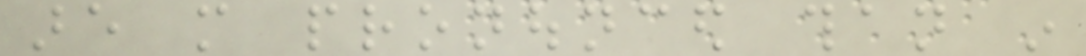are more pronounced than in
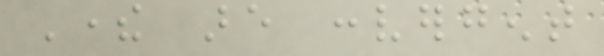There are convergent
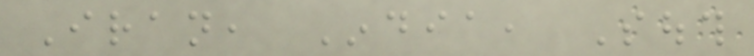Iran, India, South
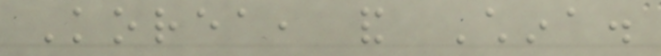Korea, and China.
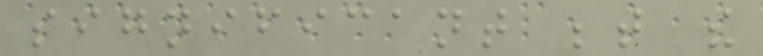significant between the
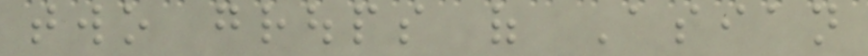two groups of Asian
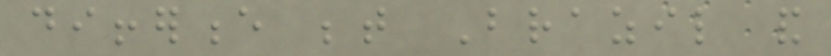difference between Brazil and
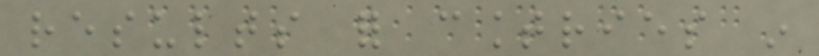results for countries in
